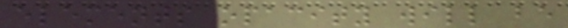elements opacity will be
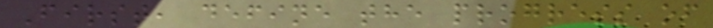First, define the progress of
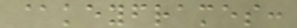@keyframes:
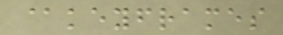@keyframes
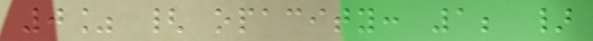0% { opacity: 1; }
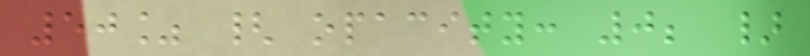50% { opacity: 0; }
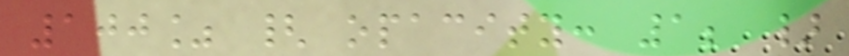100% { opacity: 1; }
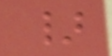}
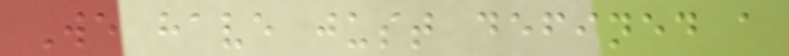We have just defined a
